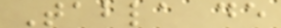Tabla de
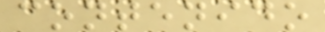contenido
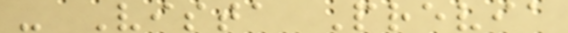- Vista Previa
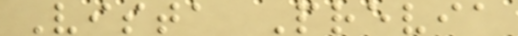Vista Previa
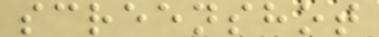screenshot
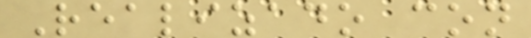Realizado con
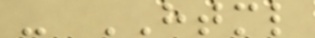- HTML
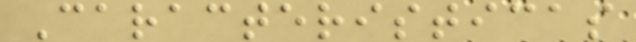Caracteristicas
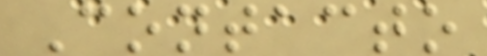Contacto
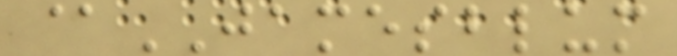@JAMESBLUM
